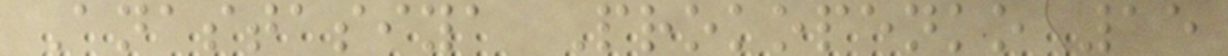Anastasiya Prokopenko 15
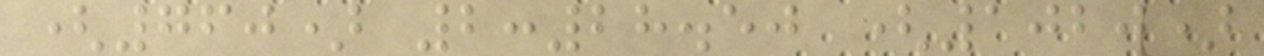(760) 2:28.50 (1020)
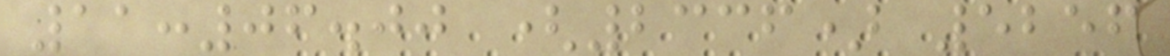11:06.00 (2336) 5256
